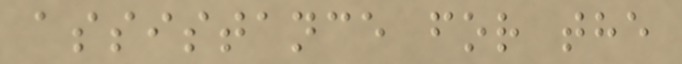assistance for the
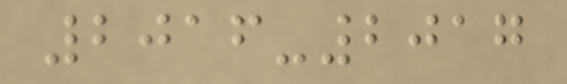2016-2017
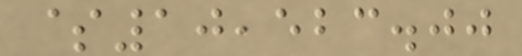$10,523.00
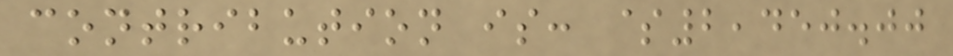contribution is: $2,450.00
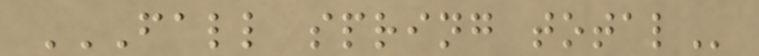FALL SPRING TOTAL
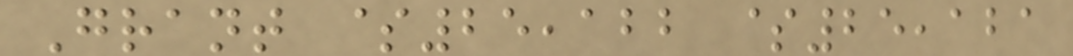Grant $25,122 $25,121
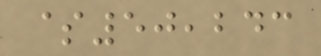$50,243
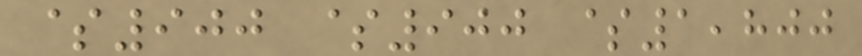$900 $900 $1,800
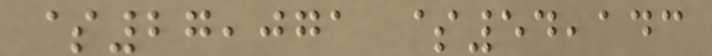$27,071 $54,143
